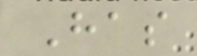Has
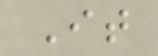It
